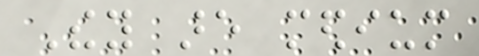They are medium
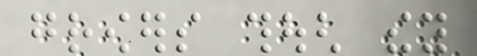growers though they
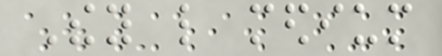They like medium
